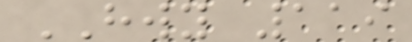HWY 119
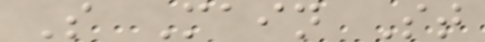S Main St
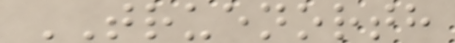TRUENORTH
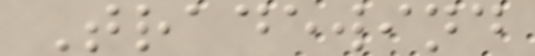Tradewind
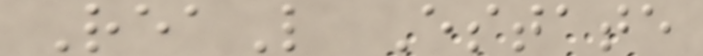ReaL Estate
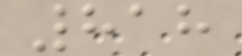818
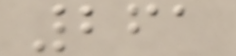261
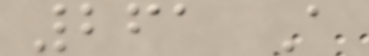261 A
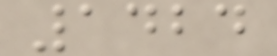1424
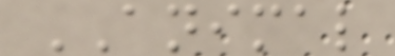ANIMAL
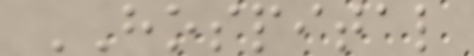HOSPITAL
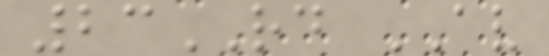23RD AV
